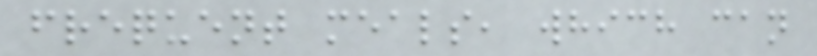frequent meals, which can
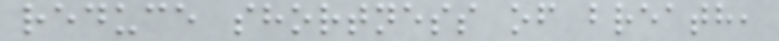reduce shortness of breath,
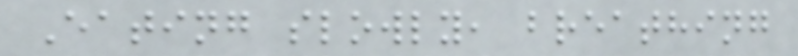Eating slowly, breathing
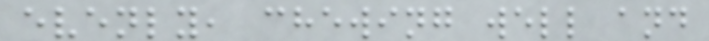evenly, chewing well and
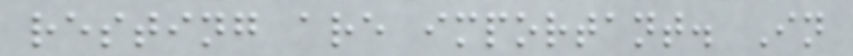resting are important. In
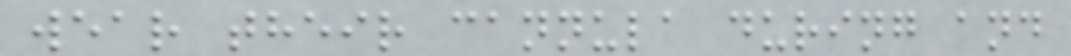wear their cannula during and
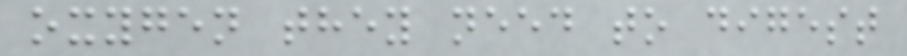oxygen they need to digest
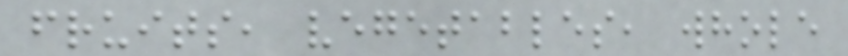fruits, vegetables, whole
